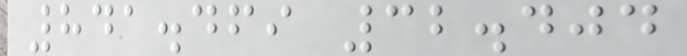841.469 32.404
